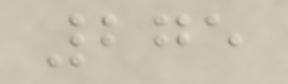275
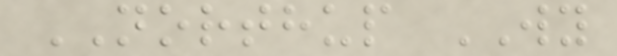NORTHUP WY
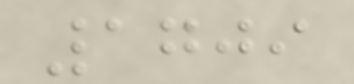1709
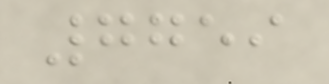7759
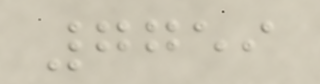7759
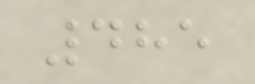485
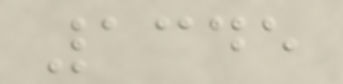1345
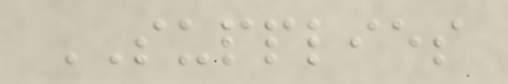SUPPLIES
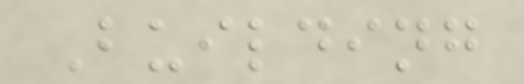Building
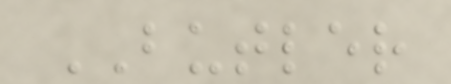BUTLER
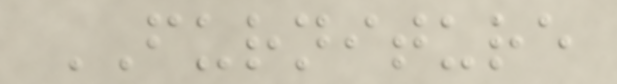FURNITURE
